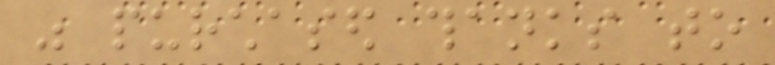was purchased thanks to
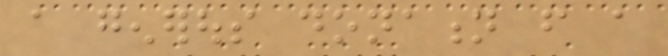a generous donation from a
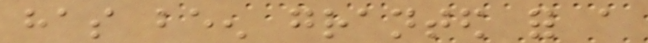has been granted for a
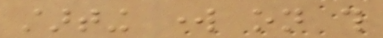starting work on this
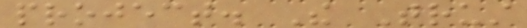project. The Trust
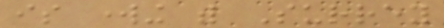is working with Surrey
